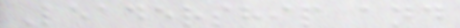Leadership and
